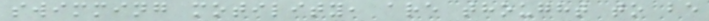swimming motility, are thought to be
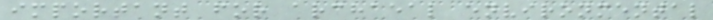important for archaeal environmental
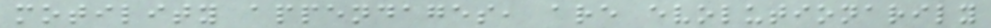motility appendages, are evolutionarily
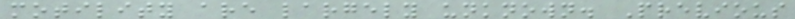motility are largely unknown. Previous
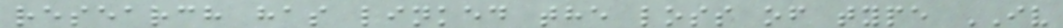research has linked the loss of type IV
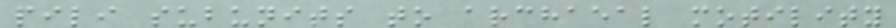pili subunits to archaeal motility
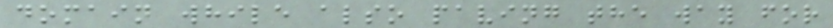domain while also paving the way for
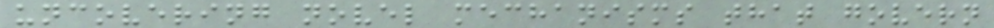uncovering novel mechanisms that govern
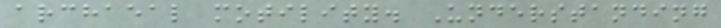archaeal motility. Understanding
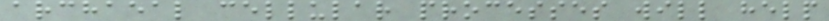archaeal cellular processes will help
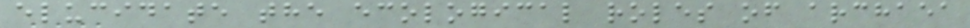elucidate the ecological roles of archaea
